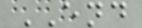END
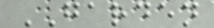GARDEN
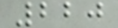220
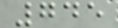745
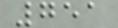751
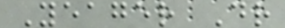Yeager Dr
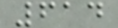614
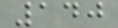140
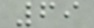69
